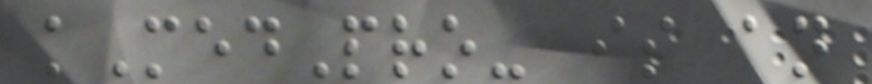kMedPro- is an
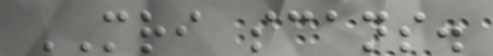MRI scans.
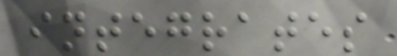integrates
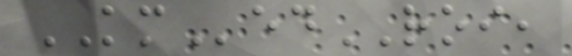KMedROI,
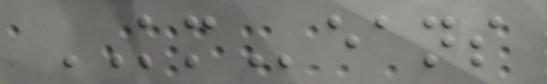KMeans
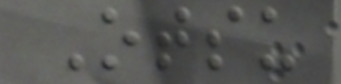Otsu
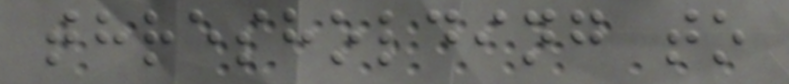thresholding to
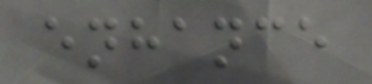enhance
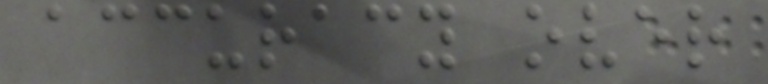accuracy over
